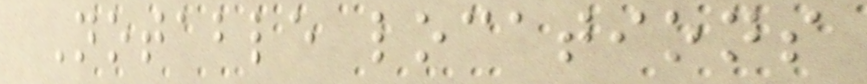Notable locations
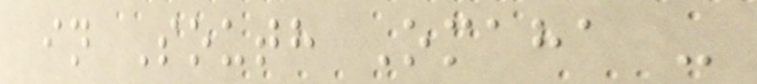in South Omaha -
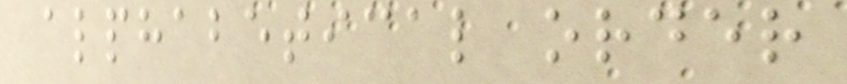alphabetical order
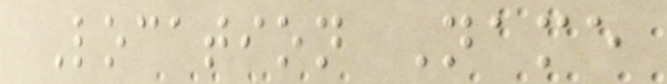Location Name
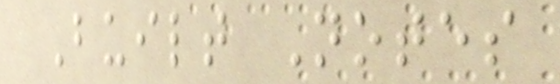Built Notes
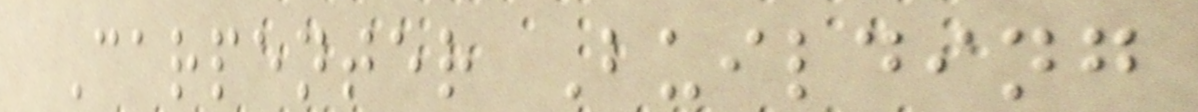Carpenter Building
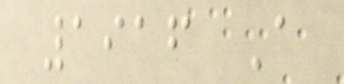1916 A
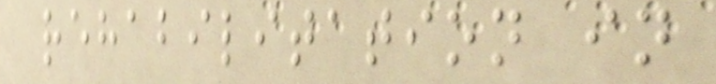rehabilitation in
